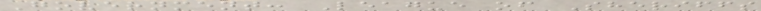Government: League of Sheriffs
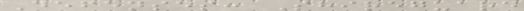Defenses: Shireguard
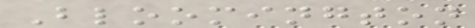Bloomington
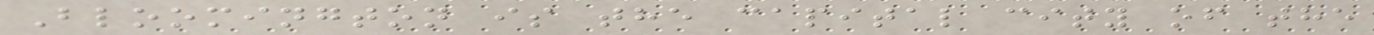Bloomington is the capital city of the
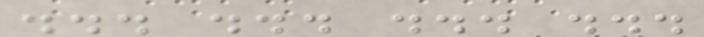... ... ... ...
